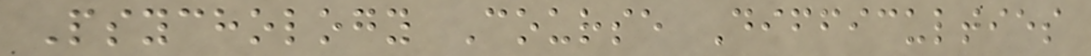Psychology Course Difficulties
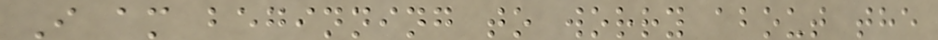I am beginning to worry about the
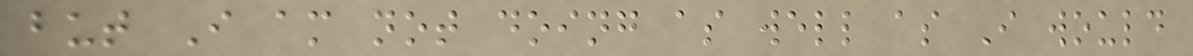but I am not doing as well as I would
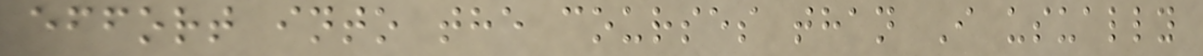effort into the courses than I usually
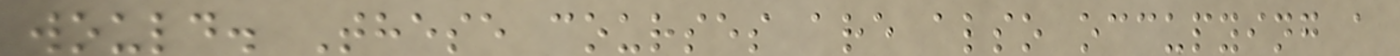would. These courses are also occupying a
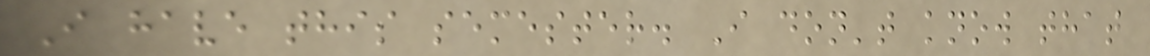I have this semester. I don't know that
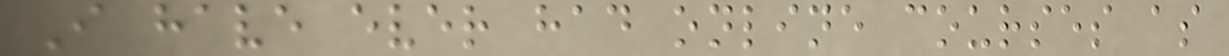I have ever had online courses as
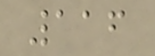116
